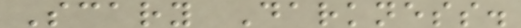Scary Darkness.
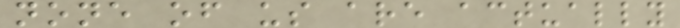none of us are actually
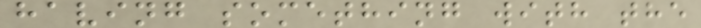having something with the
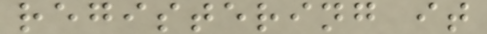registering it
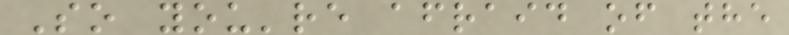So you're afraid of the
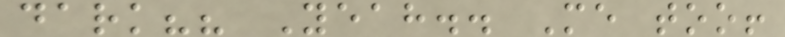dark?? Yeah.. Me too!
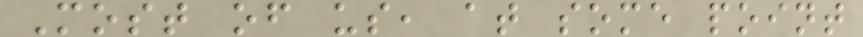Most of us, at some point
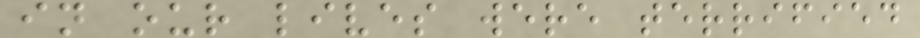in our lives were terrified
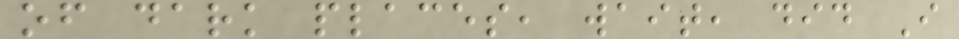of dark places, wait, did I
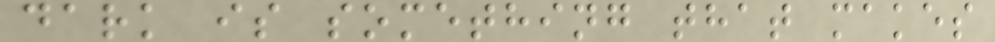dark is something that makes
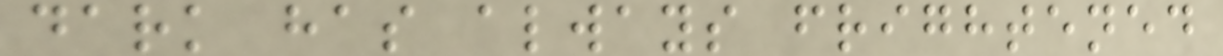dark has always frightened
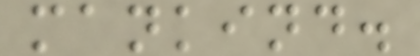mankind.
